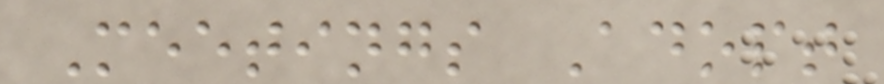Meetings Adopt
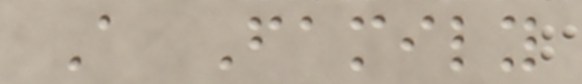A Family
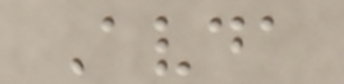Avda
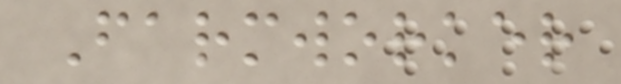Farmworker
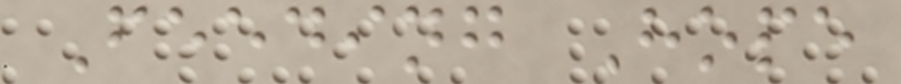Feeding Hope
